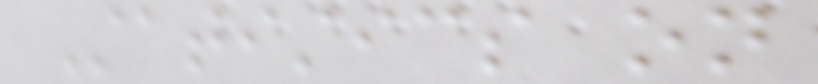Statistics on
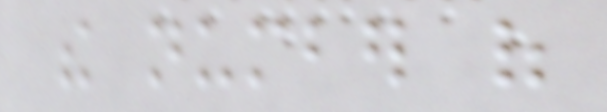the number of
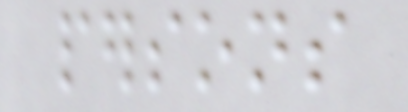persons
